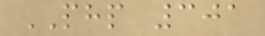PHP 301
